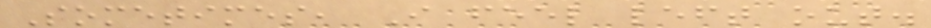Sometimes, I feel left out.
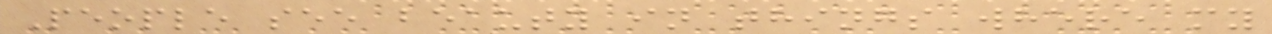People see beauty in things where my
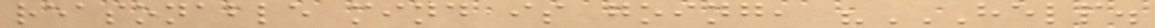reasonable mind is going, "HELP.
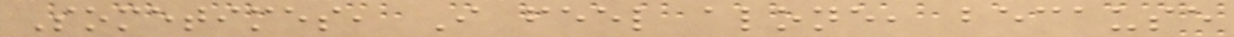Sometimes, I feel alone, because
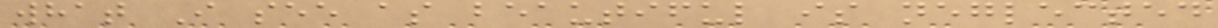what I see as beautiful is neglected
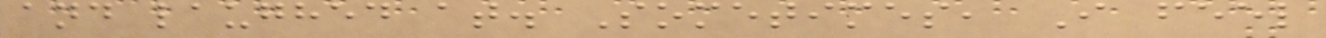and laughed at. Sometimes, I feel
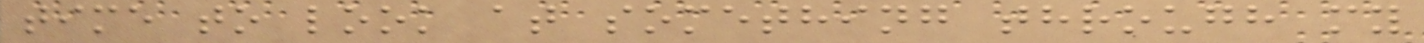time to look at something through my
